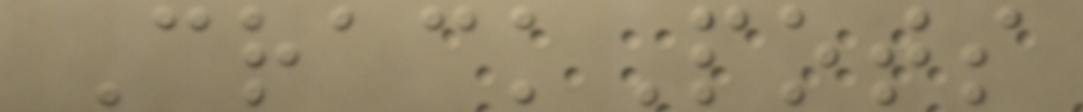CrackPots
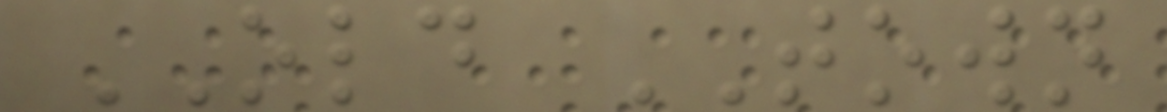OLD TOWN
